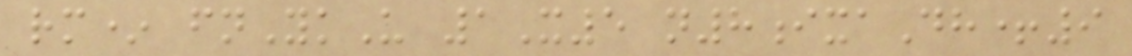rm* fnYkU 1X5 n8ixaDh+9
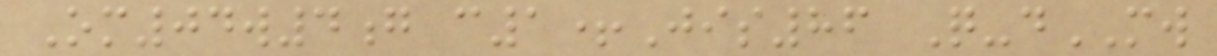Om04w4g c1+Jis86 Q-dMW
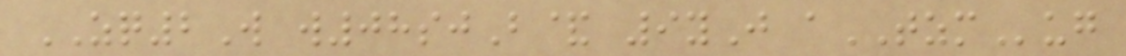ZQ2W w08sjB& 9yJ aTZMug
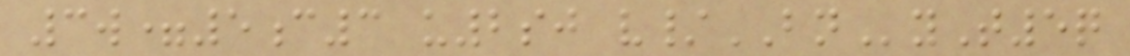3w=5c3 u2sj v/BNyT5q
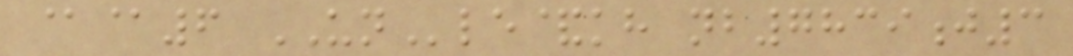@@6 UNle&kh nb7839j3
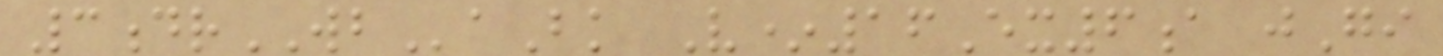3drWBaBk V*16Ex6a jGi
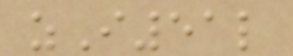zI51l
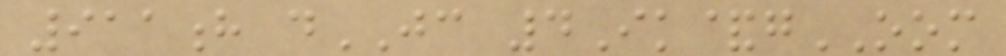911h dJC 4Ik&gOOM
